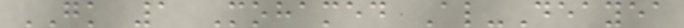GK 1 Mohamed Al-Deayea
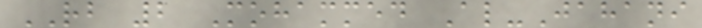RB 2 Mohammed Al-Jahani
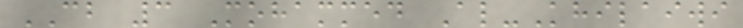CB 3 Mohammed Al-Khilaiwi
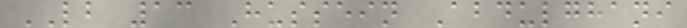LB 13 Hussein Abdulghani
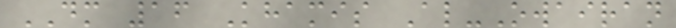DM 16 Khamis Al-Owairan
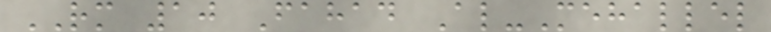RM 10 Fahad Al-Mehallel
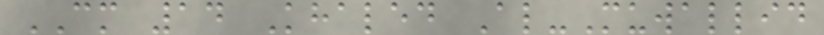CM 14 Khaled Al-Muwallid
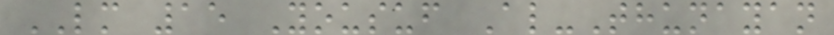LM 15 Yousuf Al-Thunayan
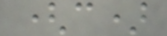(c)
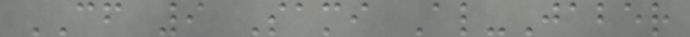CF 9 Sami Al-Jaber
